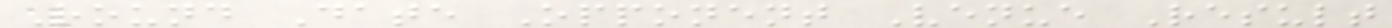Round Date Opponent Venue Result
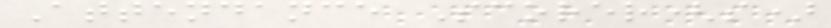Attendance Scorer(s)
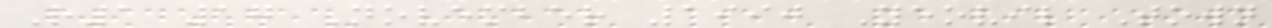R1 17 November 1990 Yeovil Town
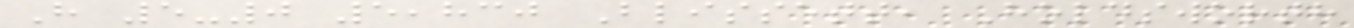H 5-0 5,830 Blissett, Holdsworth
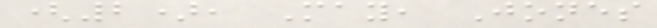(2), May, Jones
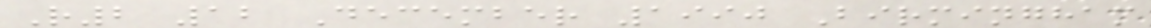R2 12 December 1990 Birmingham
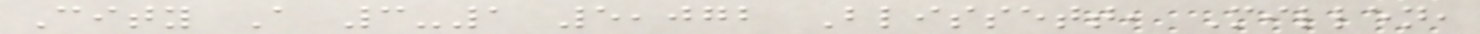City A 3-1 5,072 Blissett, Millen,
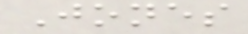Jones
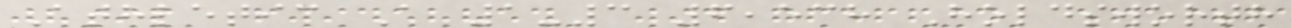Athletic A 1-3 6,538 Holdsworth
